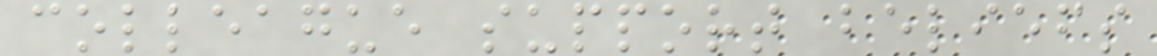colleague support beliefs
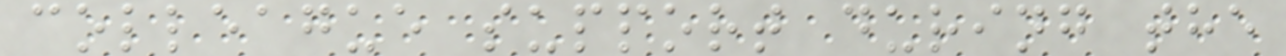colleague support during the
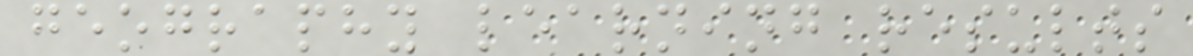geography learning results
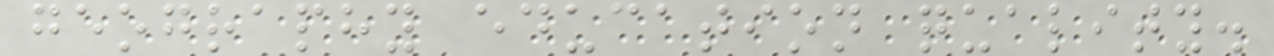geography education quality.
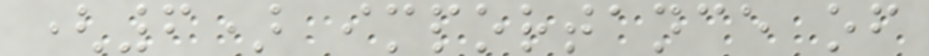(6) importance of
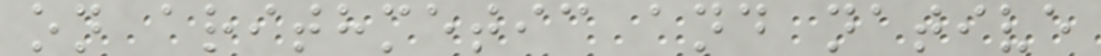on arithmetic and native
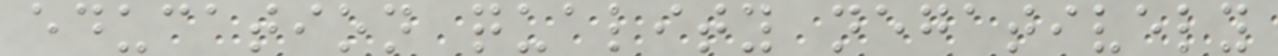education quality negatively
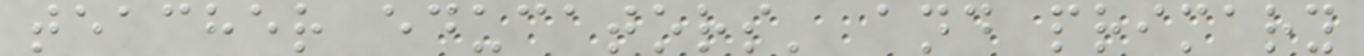teacher educators' and primary
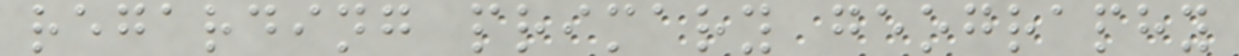regarding primary geography
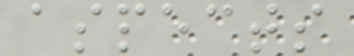aspects
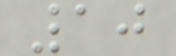10
